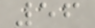56
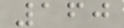160
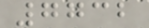7732
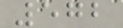572
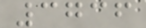3736
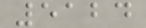5124
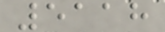5118
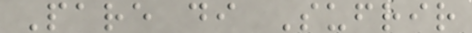Pare di Sufrir
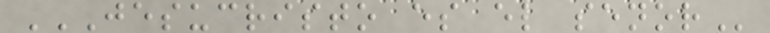JESUCRISTO ES EL SENOR
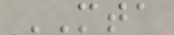MTA
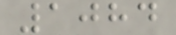1084
